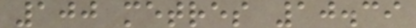100 metres 10.39
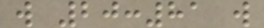w 20:81 w
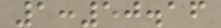1:50.16
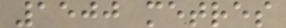1500 metres
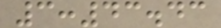3:43.43
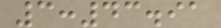3:43.91
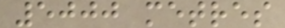5000 metres
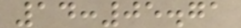14:05.71
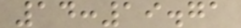14:19.71
